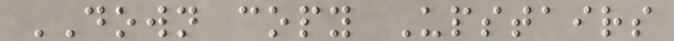DOWN copy Upstairs
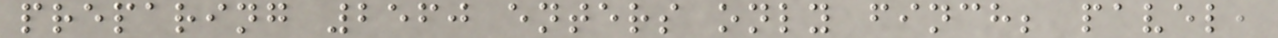preparing 2560 enters only finch; pavel,
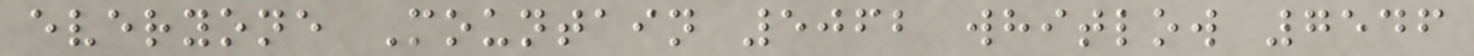everyone Mountain 5062 whitlow 7546
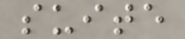suite
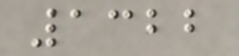1322
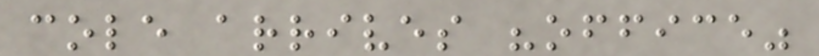cole arrives "office"
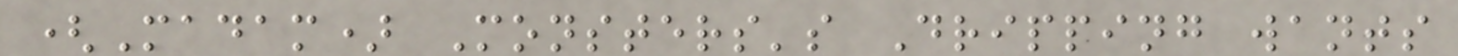(Madam) Monsters's Dripping wants
